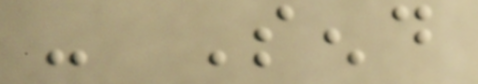- Send
